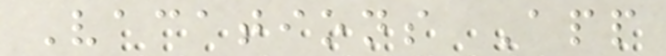Vacations App
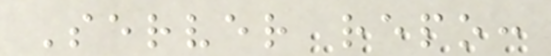Server repo:
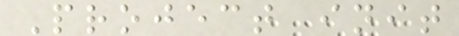Project init
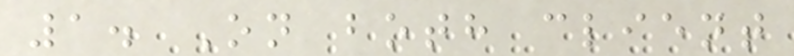1. On both client
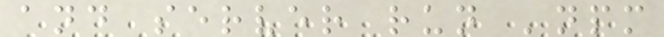and server run 'npm
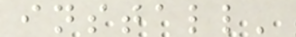install'
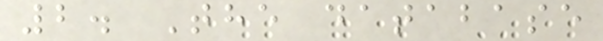2. The database
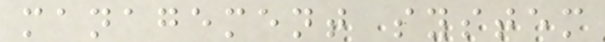management system
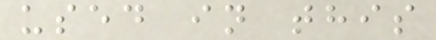used in this
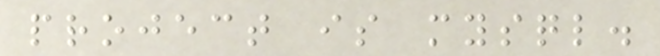project is mysql.
